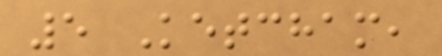5 Ketcham,
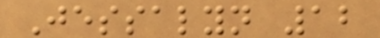Jessalyn 12
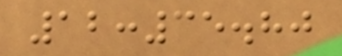12:35.80
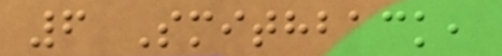6 Smithback,
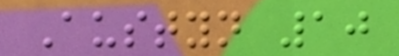Austyn 10
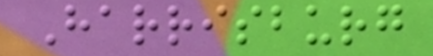Harrisburg
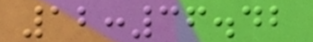12:36.42
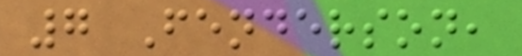7 Fenderson,
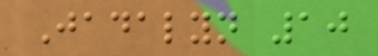Jadalyn 10
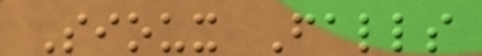Sioux Falls
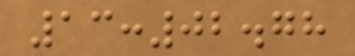13:02.78
